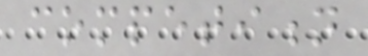competition
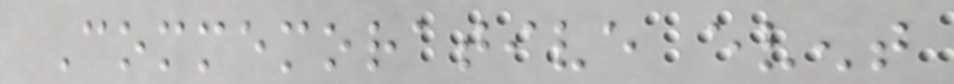Commemorative event
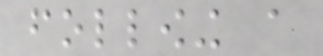following a
